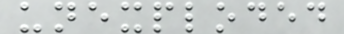unexploded
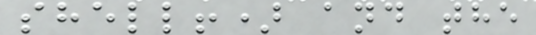shell!) and the
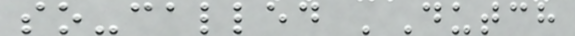so-called 'Dutch
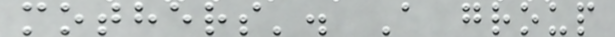mothers'. A group
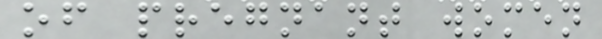of pregnant women
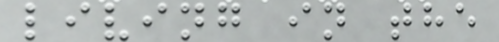living in the
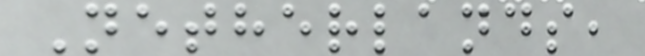Netherlands,
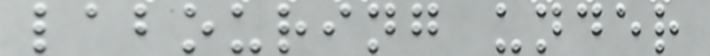labouring under
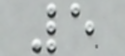5
